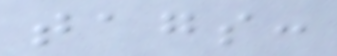tags:
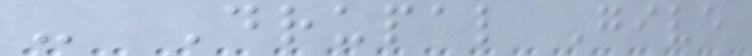- Drupal Give
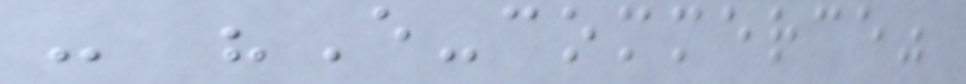- "E-commerce"
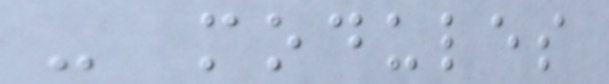- modules
